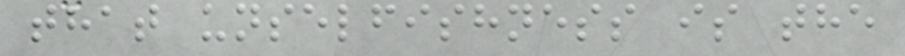that unselfishness is the
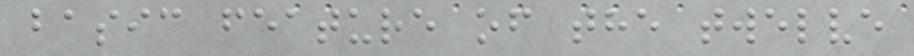basic feature of the twelve
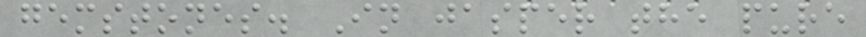gemstones. In jasper the pure
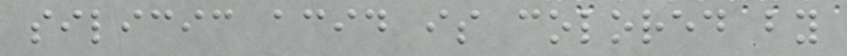silicic acid is colored by
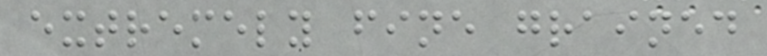extremely fine grained
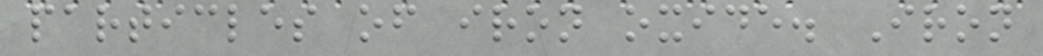particles of iron oxide. Iron
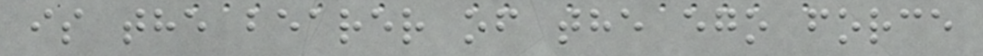is the bearer of the ego force
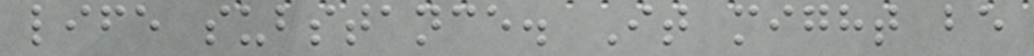life substance. It might be
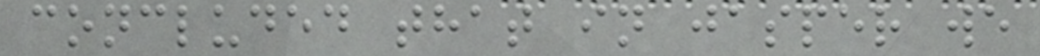concluded that in jasper we
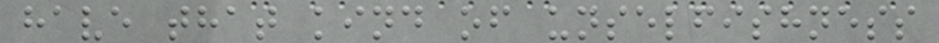have that kind of unselfishness
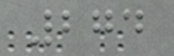274
